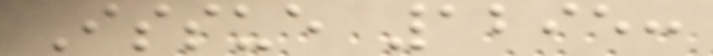Issue 1295:
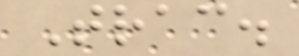Trac.
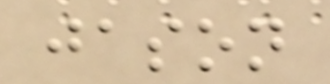jason
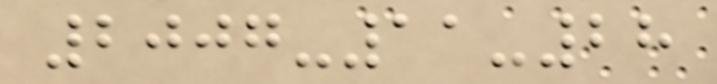2007-11-28
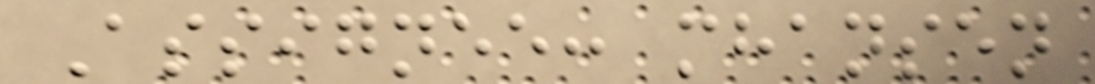Assignee: mhansen
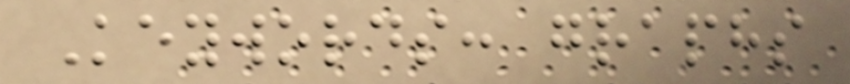Keywords: graphs
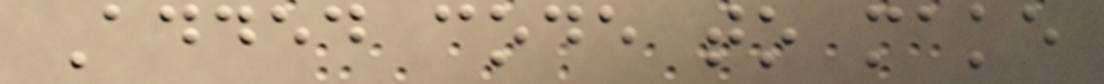Added code to make
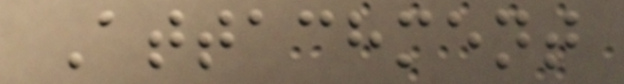Attachment
